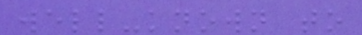well-known to
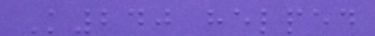K240 helped
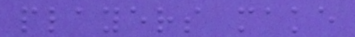players make
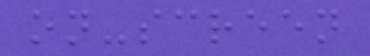on-screen
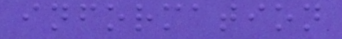information
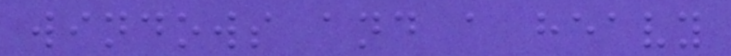windows and a heavy
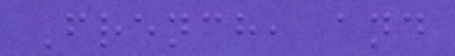French, and
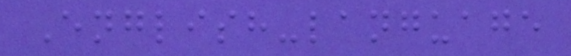English-language
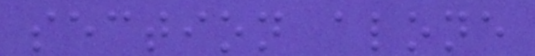section alone
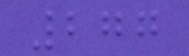277
